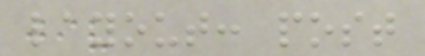layout: post
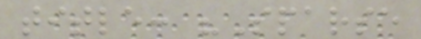title: "Sparse
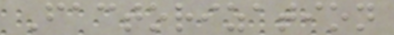Factorization
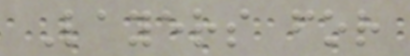Layers for
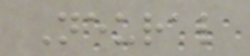Neural
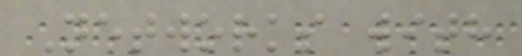Networks with
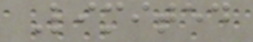Limited
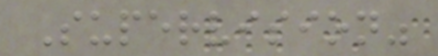Supervision"
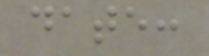date:
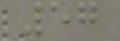57
